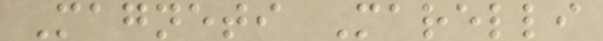Magneti Marelli
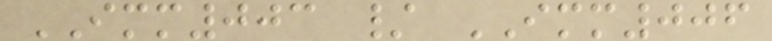IMM003 / IMM006
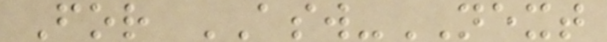For ASW-NEXT
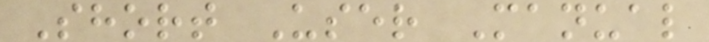Short User Manual
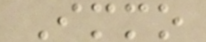Immo
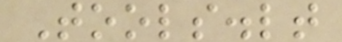Tools.lt
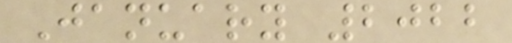January 2022
